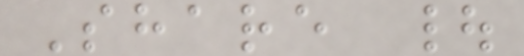Share |
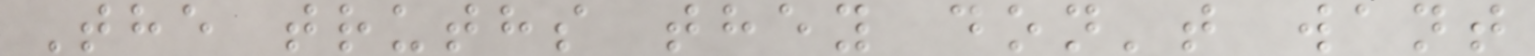The truths they don't want
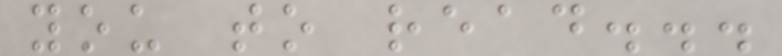you to read...
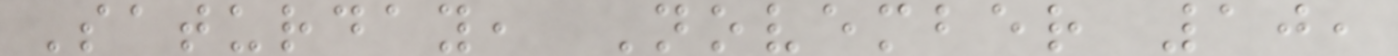Saturday, November 10,
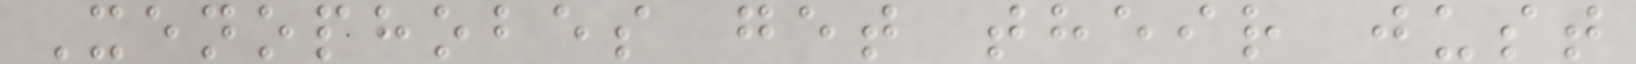Xenophobes get their just
